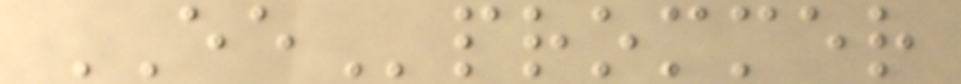EEprommer
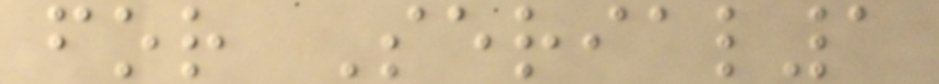for Serial1
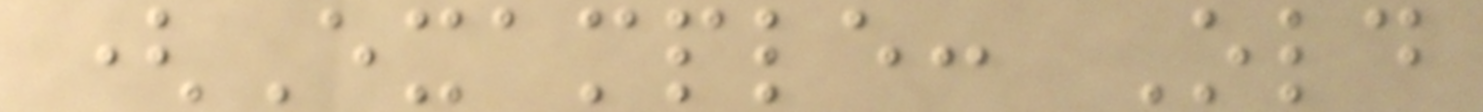(Example: Old
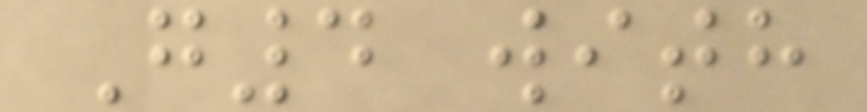G4 with
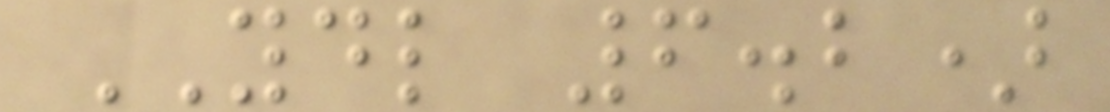YDL 6.2)
